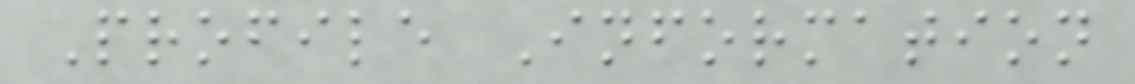Profile Information
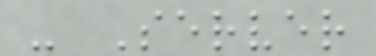- Server
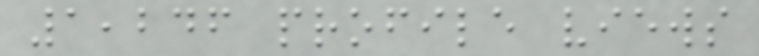1,246 profile views
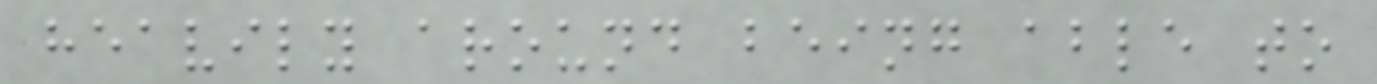heavily around being able to
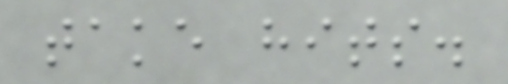take hits.
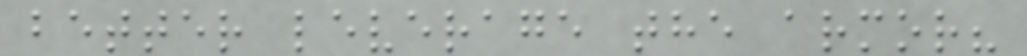better leverage the armor?
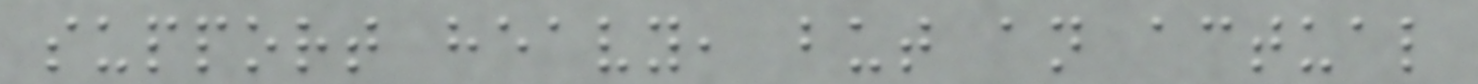support heavy, but an actual
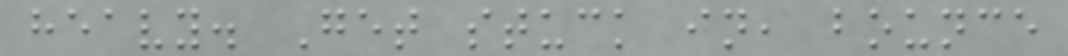heavy. Get stuck in, bounce
